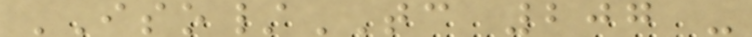ISO/TC 207 -
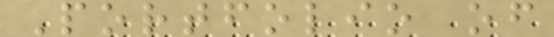Portfolio of
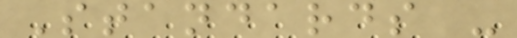Standards -
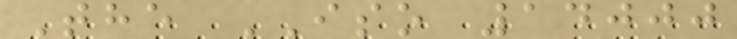The ISO 14000
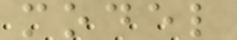model
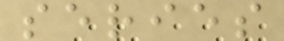series
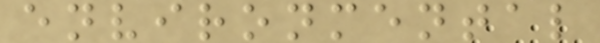environmental
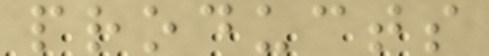products
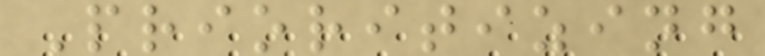Prioritizing
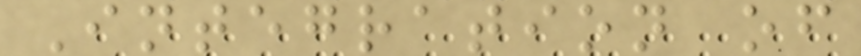Integration of
